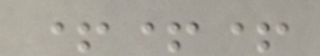+++
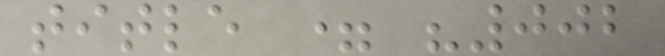title = "002
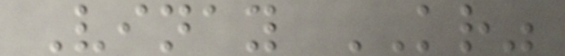Vinay KR"
